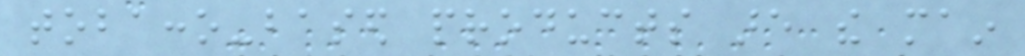tobacco-based products are the main
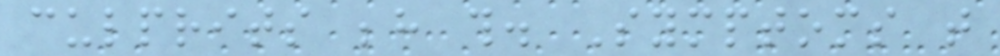culprits behind this. Symptoms that
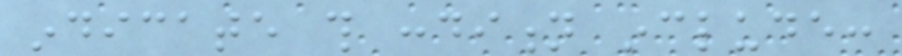indicate this condition include:
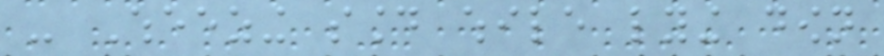- Wheezing sound while lying down
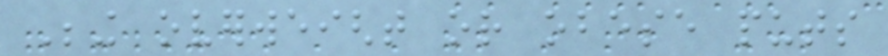Being overweight or obese puts
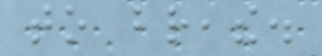to breathe.
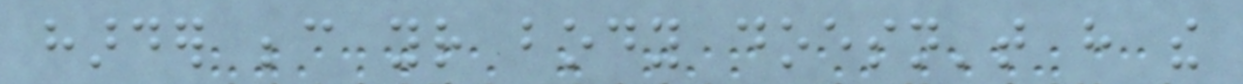harder because your body doesn't have the
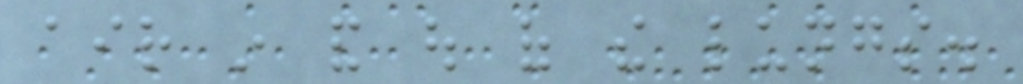air in and out of the lungs.
